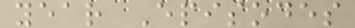year Episodes
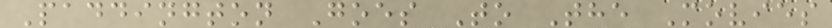Paddington Goes To The Movies
